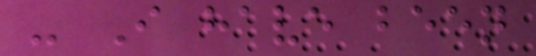- I have been
